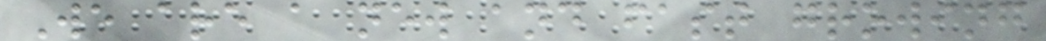We are a new and fast growing
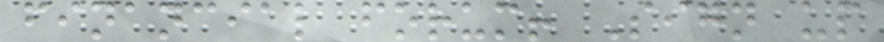financial forum! Sign up
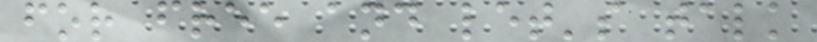for free and let's talk
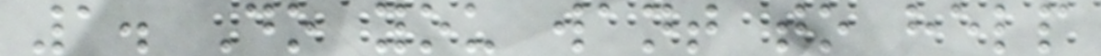1. Do you want to help
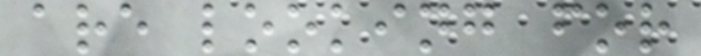are looking for
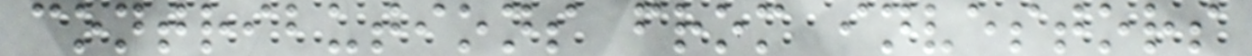contributions from investors
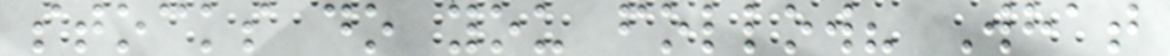stocks do you follow? What
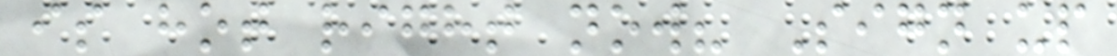is hot right now? Sign up
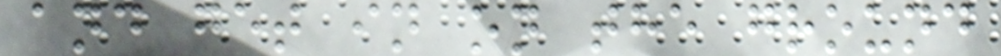and get in on the ground
